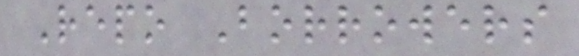Repo Borrowers
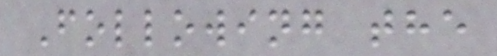Following the
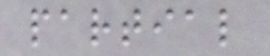partial
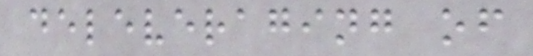deleveraging of
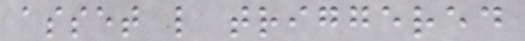asset l triggered
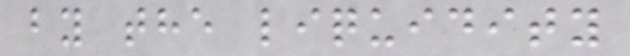by the liquidity
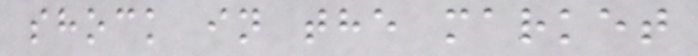shock in the market
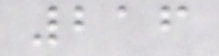216
